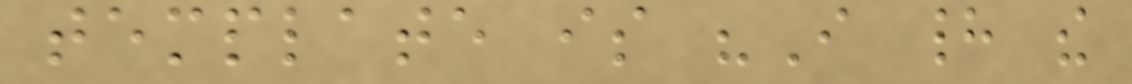template is "I had the
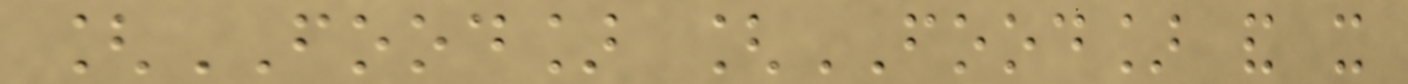[FOOD] [FOOD] and it
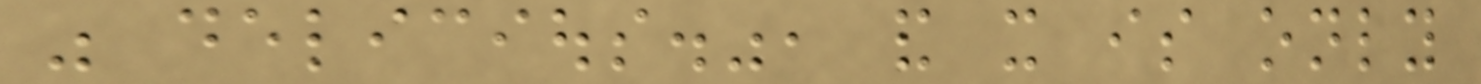was delicious.", and it is only
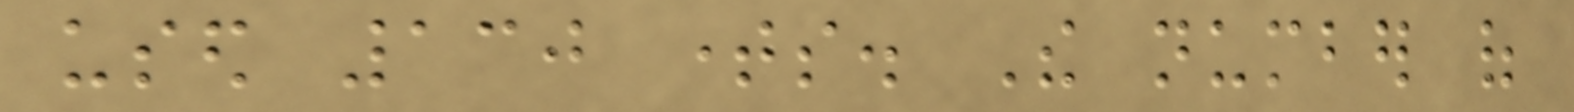used 130 times. The number of
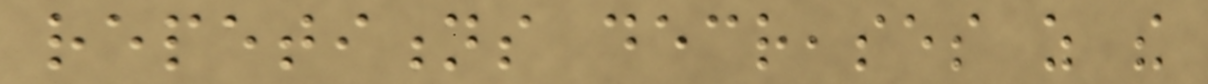repetitions decreases as the
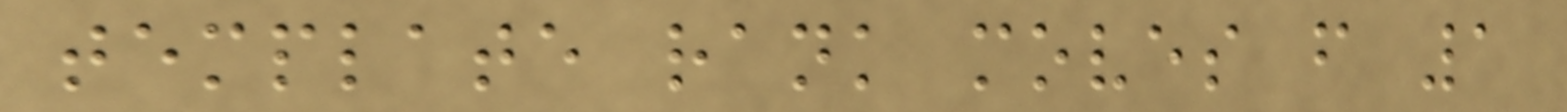template rank moves from 1
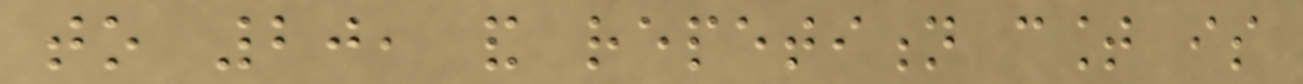to 20, and repetition count is
